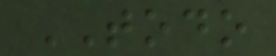TODO
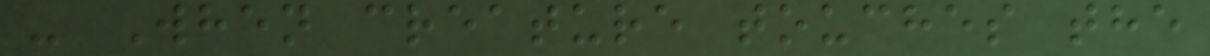- When creature touches the
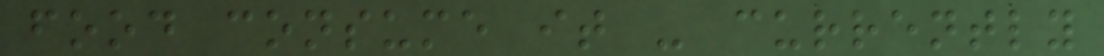food consume it - currently
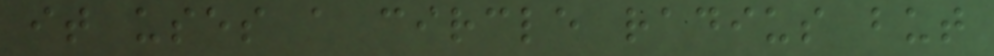it uses a circle radius but
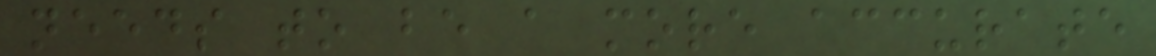needs to be a more accurate
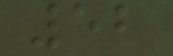52
